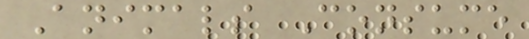Animals Consume
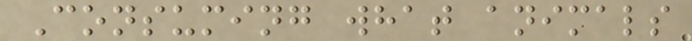Consuming what animals
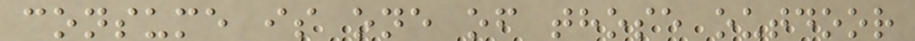consume is one of those outdoor
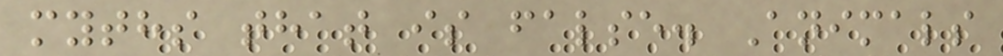myths that is false. Animals
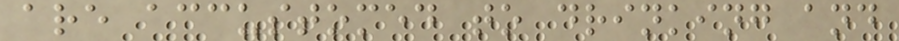are accustomed to drinking and
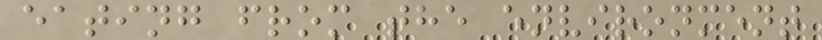eating from the environment
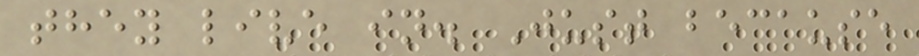they live in. Just because
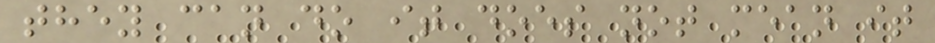they can do it does not mean it
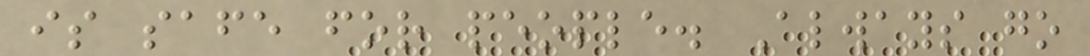is safe for people. Always go
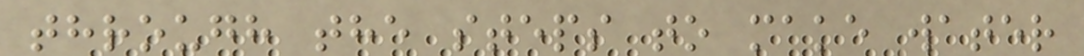through the steps to make water
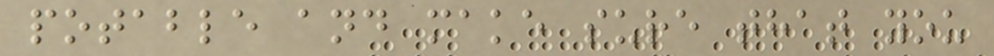potable and make sure that you
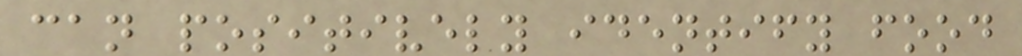can positively identify food
